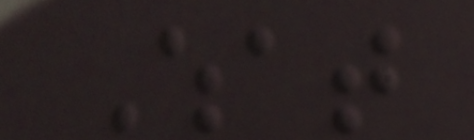What
